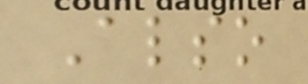Also
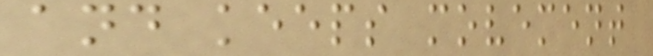and keeps movement
